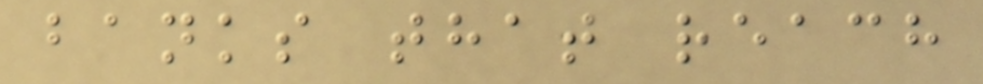banks that reach
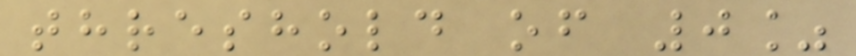threshold of 0%
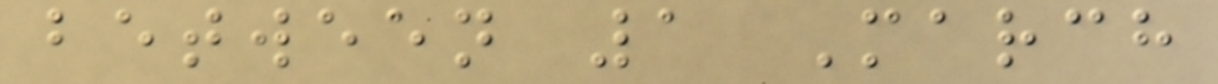between 1 March
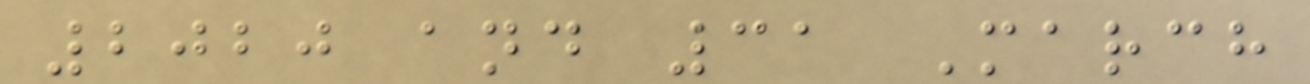2020 and 31 March
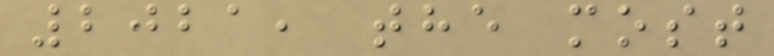2021, the most
